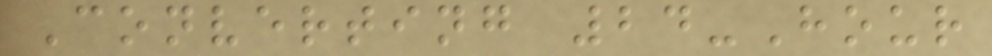Converting 24-Hour
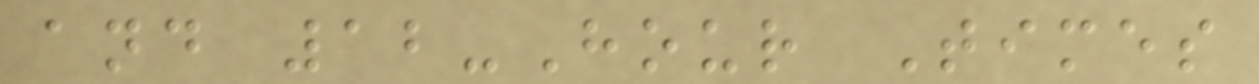and 12-Hour Times
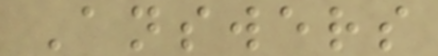Answers
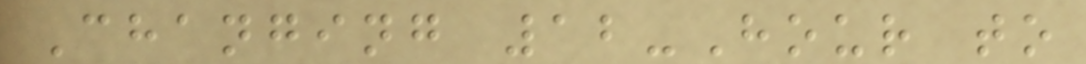Changing 12-Hour to
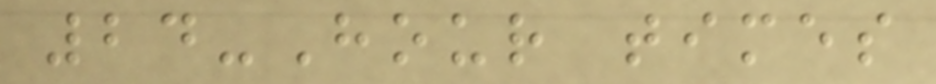24-Hour times
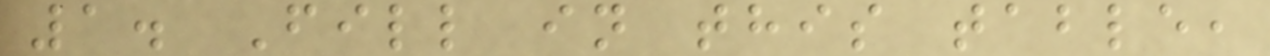1. Fill in this table,
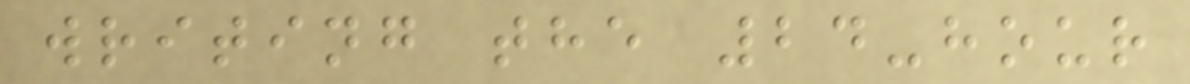writing the 24-hour
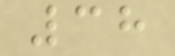38
